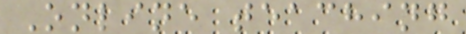Online teaching
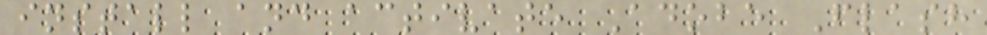install and activate Adobe Flash
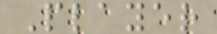Player
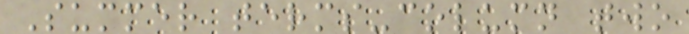Summer terms-column two
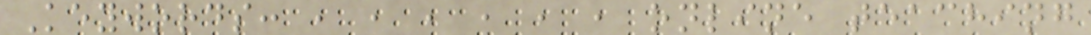Keywords: , , , , , , online teaching
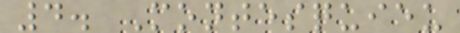4. Montesquieu
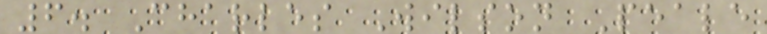6. Charles Wilson Peale
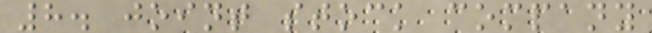8. joint stock company
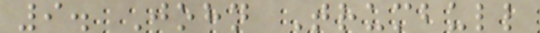9. John Trumbull
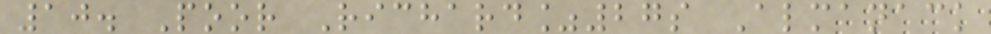10. Poor Richard%27s Almanack
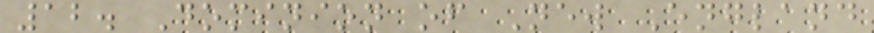12. Dominion of New England
